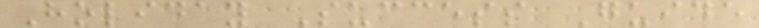Holiday Success Guide
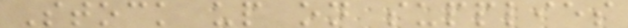Stock up on supplies
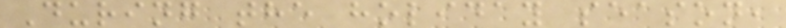During the holiday season,
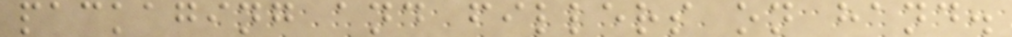packaging and fillers on hand.
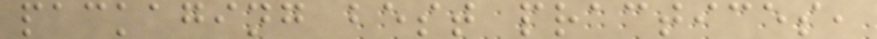packaging best practices,
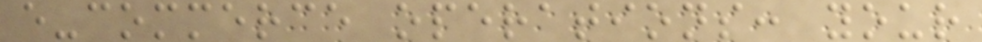e-commerce operations: your
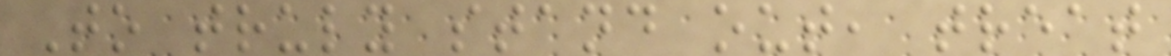To truly stand out, treat
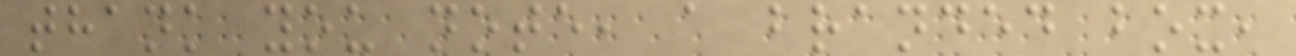thank you note, a branded box,
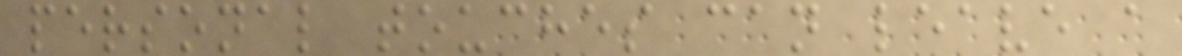personal touches can leave a
